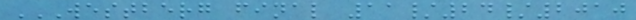WESTBERG FINAL 11/24/2010
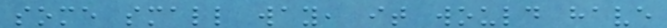some small way, it would have
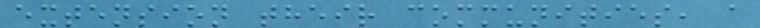extension their communities, a
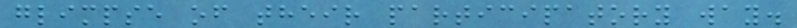glimpse of their participatory way.
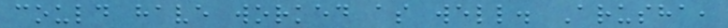could have worked as well. Arusha,
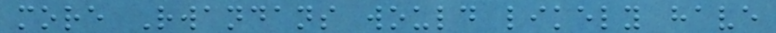more Rwandans would likely have
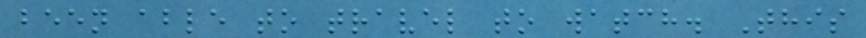been able to travel to watch. This
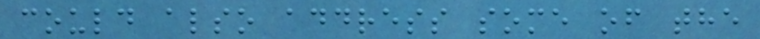could also address some of the
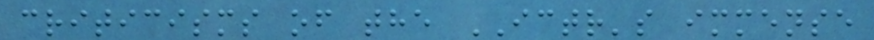criticisms of the ICTR's immense
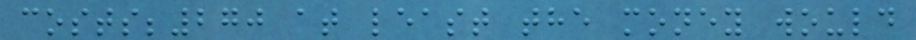costs;270 at least the money would
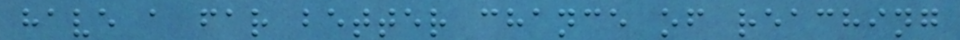have a far better chance of reaching
